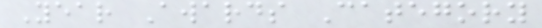Year Awards Category
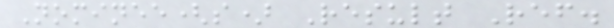Nominee(s) Result Ref.
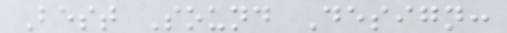Best Sound Design:
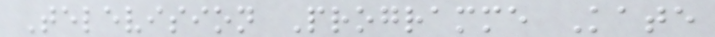Television Programme Kate
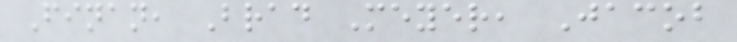Finan, Brad Meyer, Jacob
